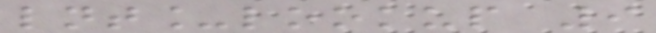lnt_lookup 9
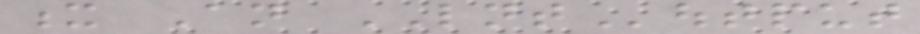x An LNToutput
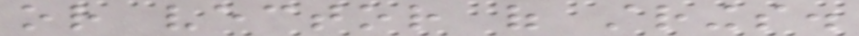or vector of strings.
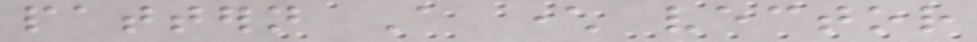pattern A character vector
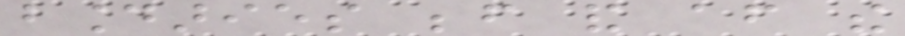boundaries before and after the
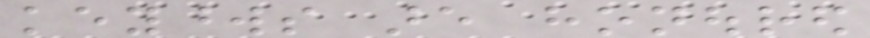keywords are honoured
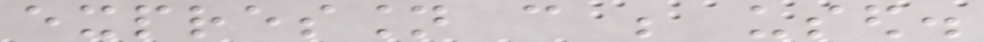expression can be used.
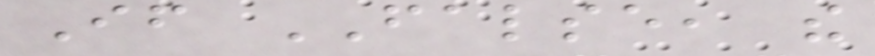If FALSE, the
